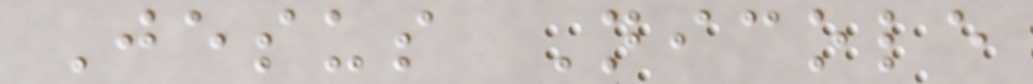Jesus Nicole
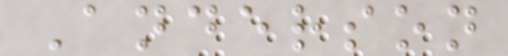Anderson
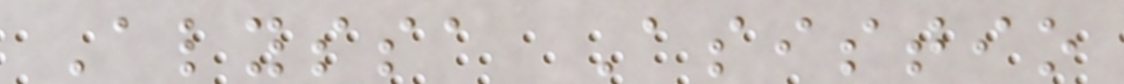Alyssa Asistio
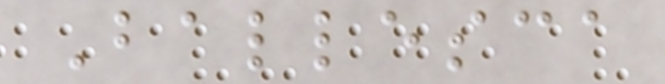Ballesca
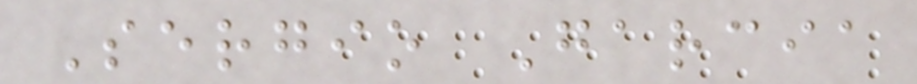Sergio Garcia
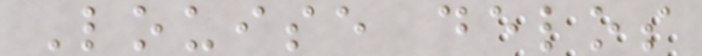Louise delos
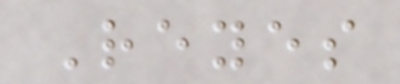Reyes
